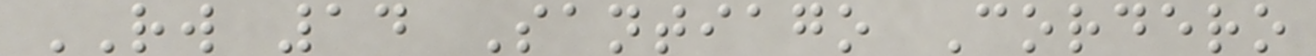RW 14 Santiago Cordero
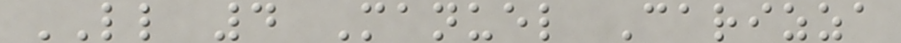LL 4 Manuel Carizza
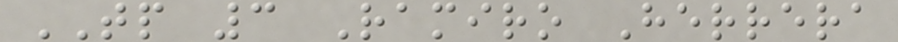TP 3 Ramiro Herrera
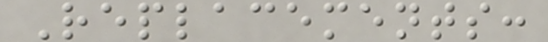Replacements:
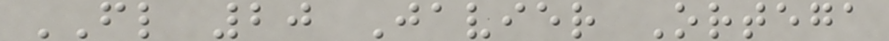FL 20 Javier Ortega
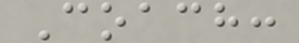Coach:
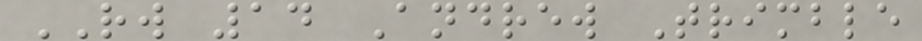RW 14 Andrew Trimble
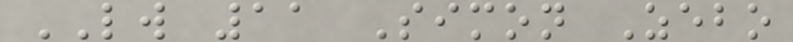LW 11 Simon Zebo
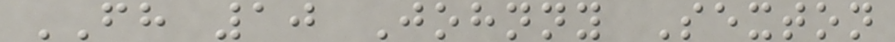FH 10 Johnny Sexton
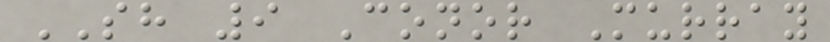SH 9 Conor Murray
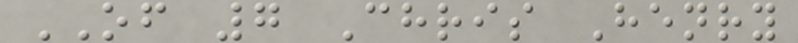OF 7 Chris Henry
